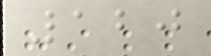120
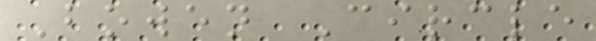Bowen Circle
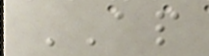AP
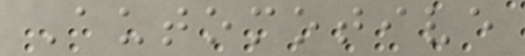Automotive
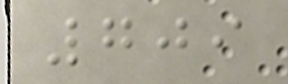709
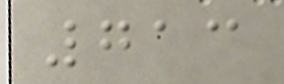713
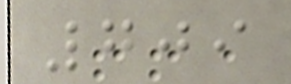709
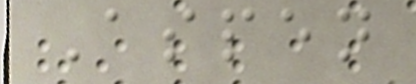Aspen
